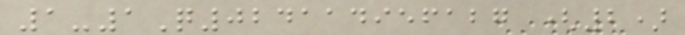1-1Q024114956127 (2)
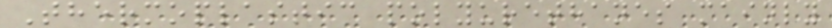Thermoplastic polyurethanes mainly
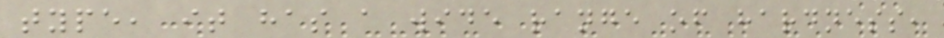type, it has a wide range of hardness,
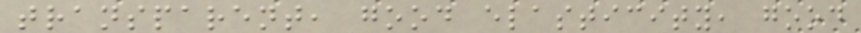transparent, good elasticity, good
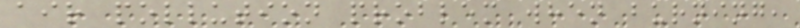air pollution problem when burning,
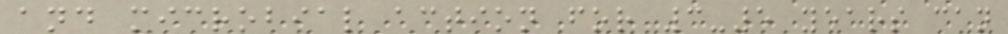and microbial action for 3-5 years can
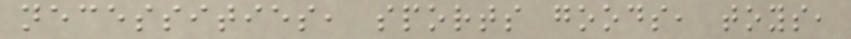necessities, sports goods, toys,
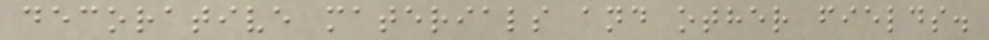decorative materials and other fields.
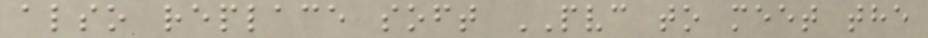also replace soft PVC to meet the
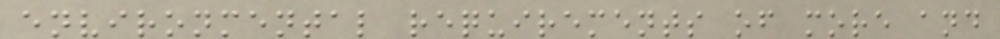environmental requirements of more and
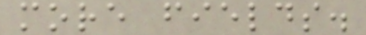more fields.
